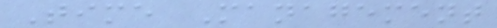Time Management
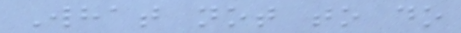What not to do
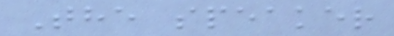The speaker
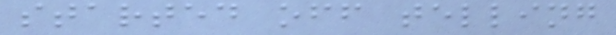started off telling
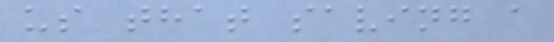us that saving a
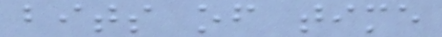bits of time
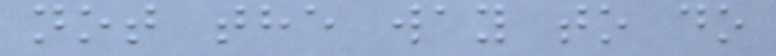not the way to do
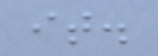it.
